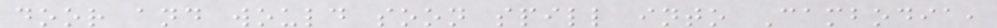door and would soon spill into Cambodia,
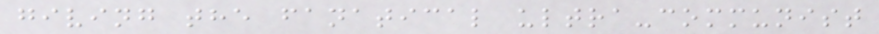giving the fanatical ultra-communist
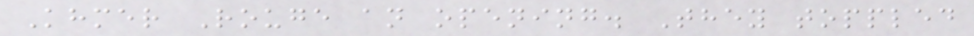Khmer Rouge an opening. They toppled
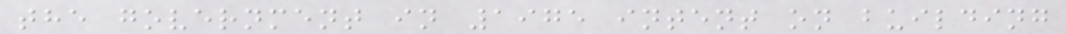the government in 1975 intent on building
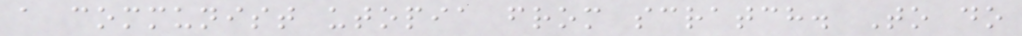a communist utopia from scratch. To do
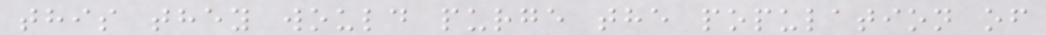this they would purge the population of
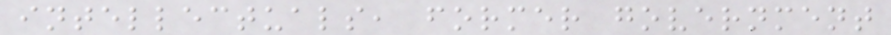intellectuals, former government
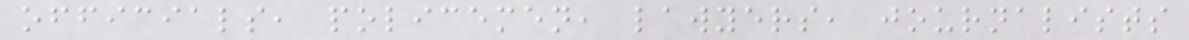officials, policemen, lawyers, journalists
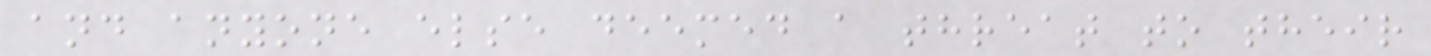and anyone else deemed a threat to their
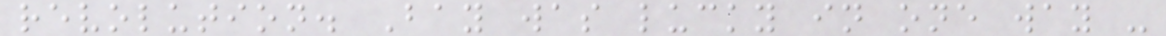revolution. Bay was lucky in one way -
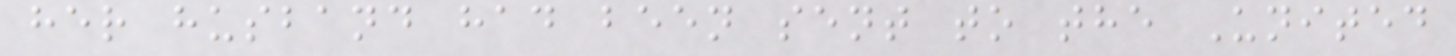her husband had been sent to the United
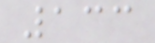133
